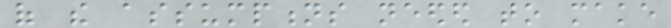of the assumptions needed to make
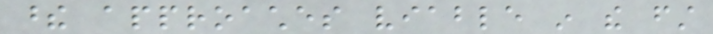these approaches viable in the first
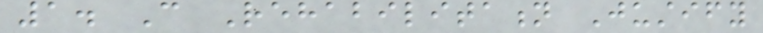1. Can Rehabilitation Justify
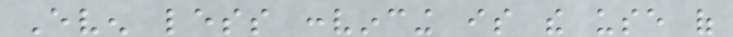Even less convincing is the use of
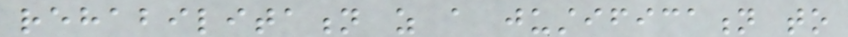rehabilitation as a justification to
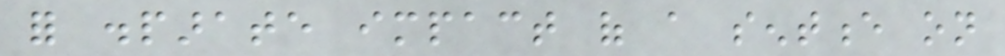for disparate impact of a sentence on
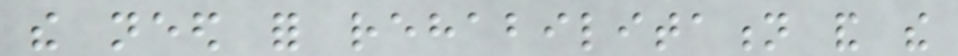the need for rehabilitation and the
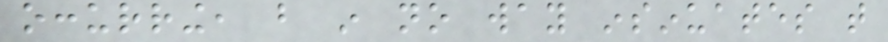occurring, but in no way insinuates that
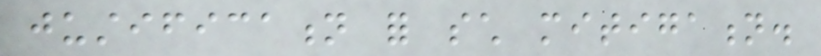justification for such mitigation.
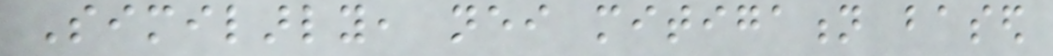Similarly, neither mitigation based
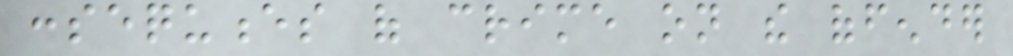consequences of crime on the offender
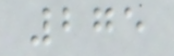275
